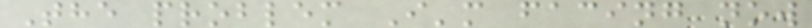The problem I'm facing now
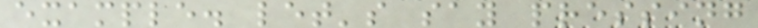example. let's say pressing
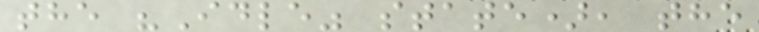the "Idle" state), the
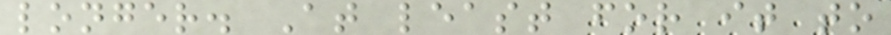longer. At least for it to
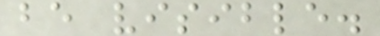be visible.
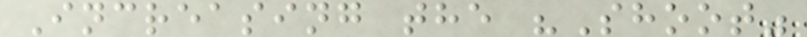Increasing the "Shoot"
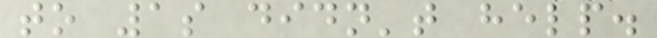to 1s didn't help.
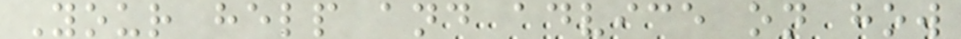Your help and advice on how
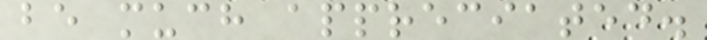be much appreciated.
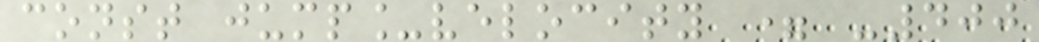const jump_velocity = -400
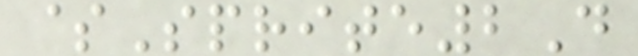$Sprite2D
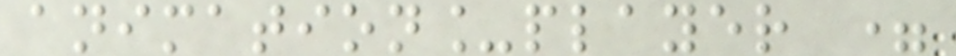animation_player =
